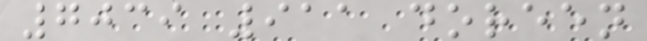7039 911 doreen
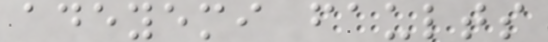adeyemi faults
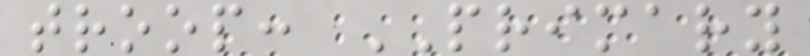troop: PRIMARY
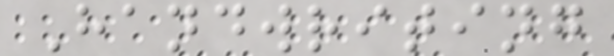Handwriting
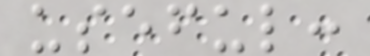useful:
